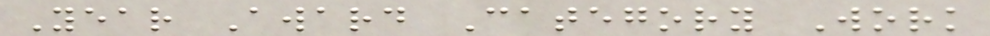Year Award Category Work
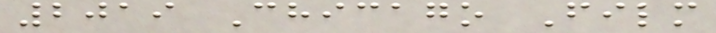2019 Chicago Film
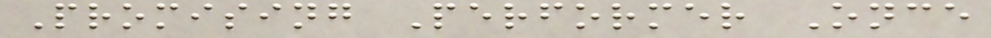Promising Performer Once
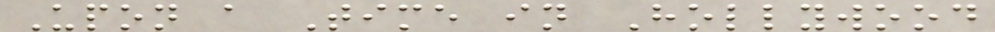Upon a Time in Hollywood
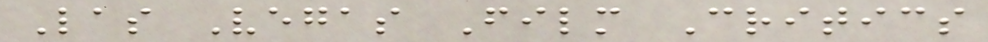Las Vegas Film Critics
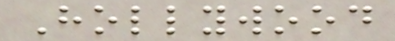Hollywood
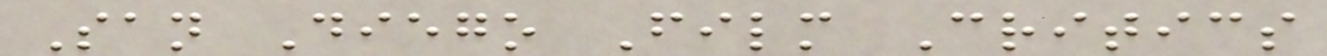San Diego Film Critics
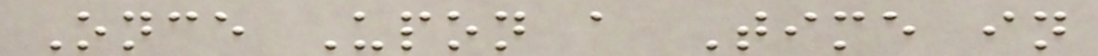Once Upon a Time in
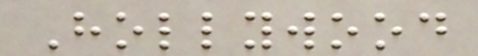Hollywood
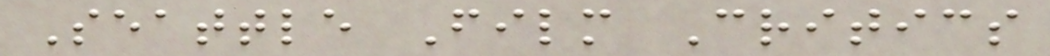Seattle Film Critics
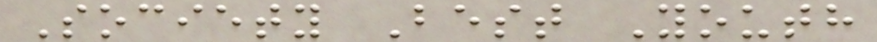Society Best Youth
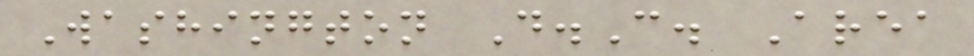Washington D.C. Area
